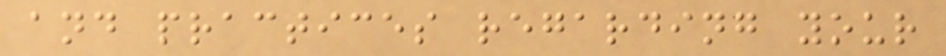and practices regarding your
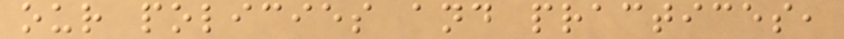our policies and practices,
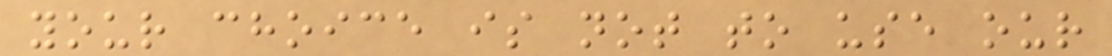your choice is not to use our
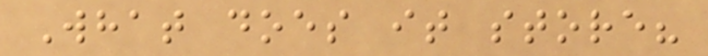What does it store?
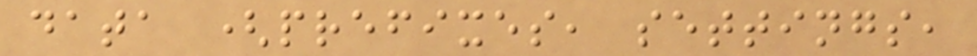data (prefixes, settings,
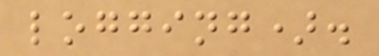logging).
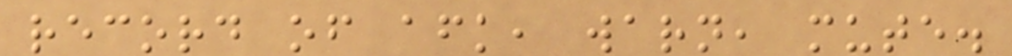record of afk, warn, mute.
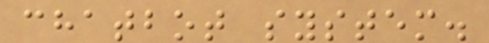chatbot system.
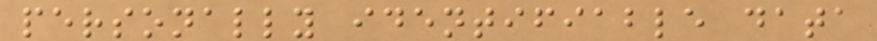personally identifiable data
